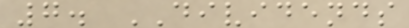7. DIVIDENDS
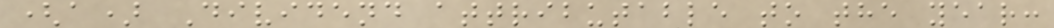(a) Dividend attributable to the year:
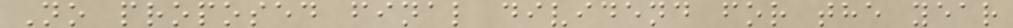No proposed final dividend for the year
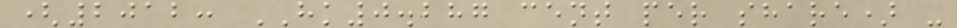(2012: HK0.287 cent per share) -
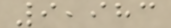9,983
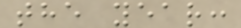the year:
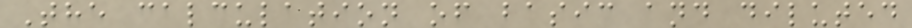The calculation of basic and diluted
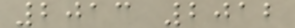2013 2012
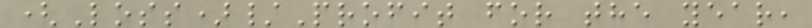(Loss)/Profit for the year,
